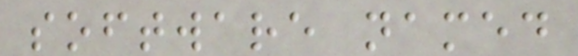software named
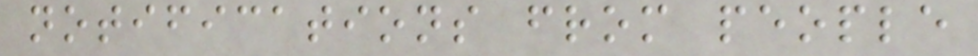notifications from people
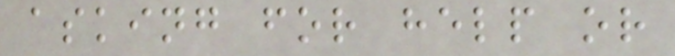asking for help or
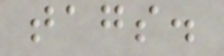tags.
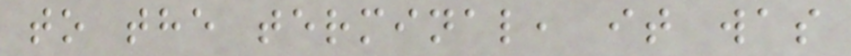to the terminal, it was
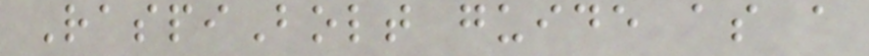RaspiBolt guide as a
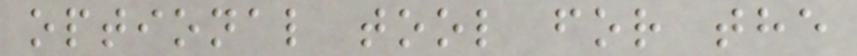optional tool for the
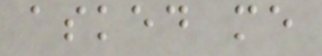asked me
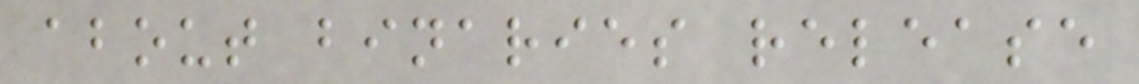about binaries release
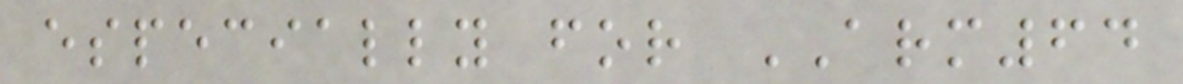especially for ARM64
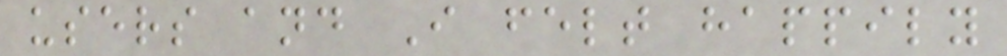users and I felt happily
